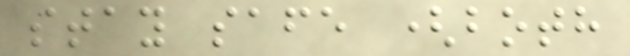stay safe (both
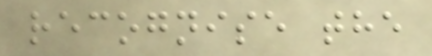recognise the
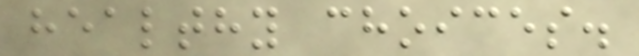healthy choices.
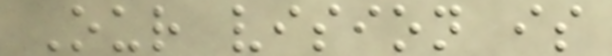Our vision is
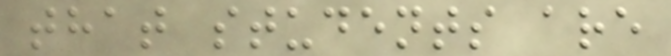that students are
